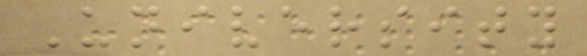University
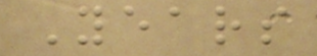Years
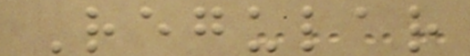Regular
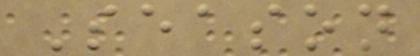Season
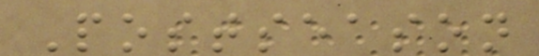Postseason
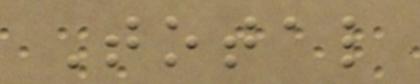Total
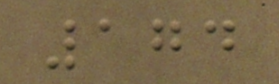174
